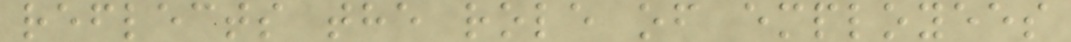reflects the role of employees
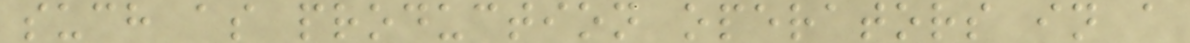such as production operators in a
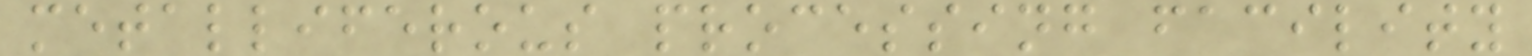metalliferous processing facility
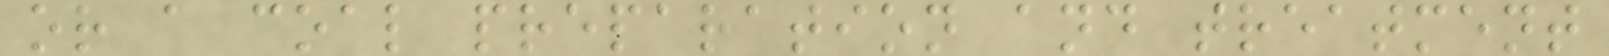or a coal preparation and treatment
